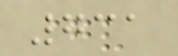731
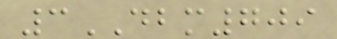3DBM709
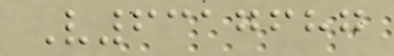V6317687
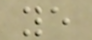ye
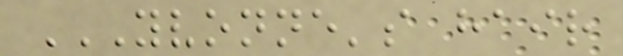YVONNE'S HAIR
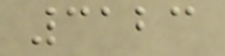3123
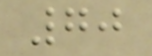70
